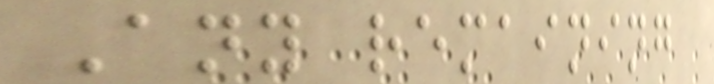Any remaining
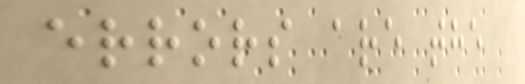errors are the
